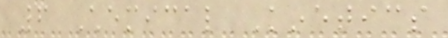6 Chemical Kinetics
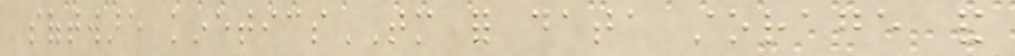software kineticsTM for data storage and
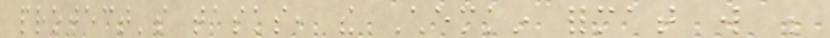project's tasks, the Chemkin format will be
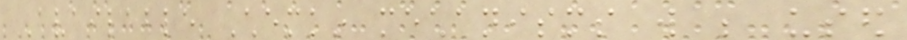Available Chemkin mechanisms will be used
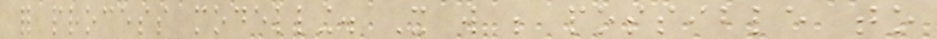for process modelling. It will be possible to
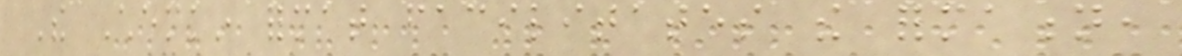The Chemkin format facilitates the formation,
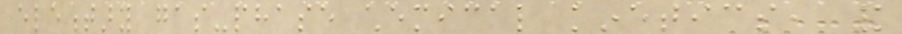elementary gas-phase chemical kinetics, and
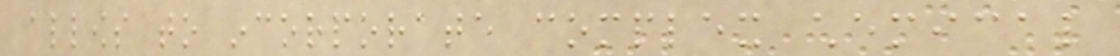allows to incorporate complex chemical
